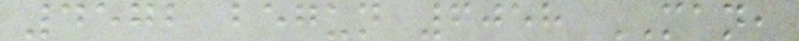4572 begun 6058 MAN,
